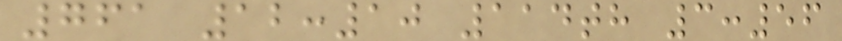761 12:10 114th 3:56
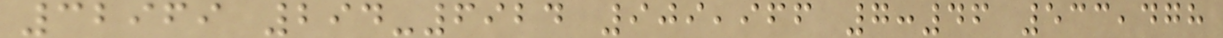32969 294-6924 909,966 7:46 533,478
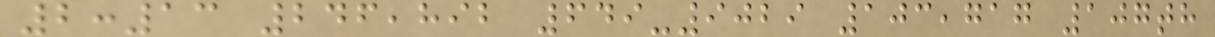2:13 246,892 649-9029 103,717 107th
